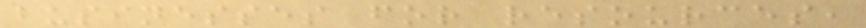businesses for resources,
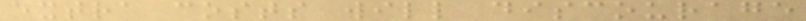extra costs will discourage
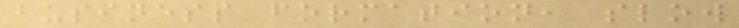business formation, slow
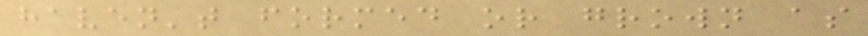haven't formed or grown as
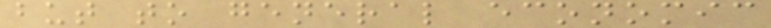but to general economic
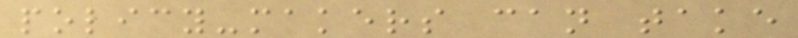policy-makers can take
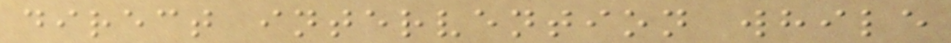direct intervention while
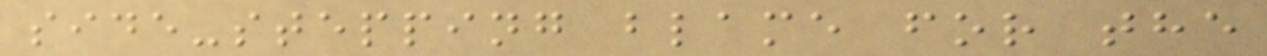side-stepping blame for the
